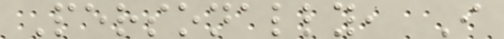Personally, I
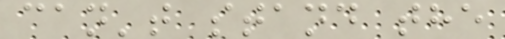can't stand the
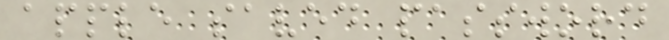apple saved password
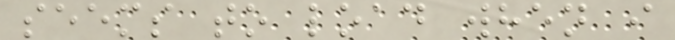seems to load when i
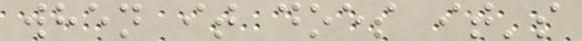when it does it's
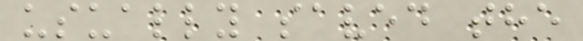usually saved the
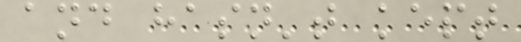and hasn't kept
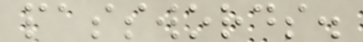passwords.
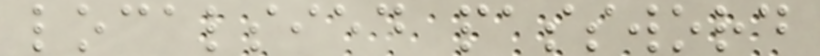localsied password
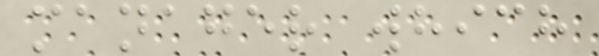manager which
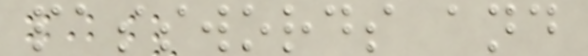passwords and
